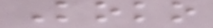Koko
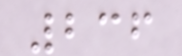236
